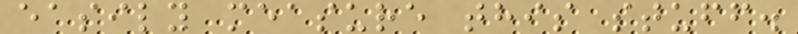easily measure this stuff.
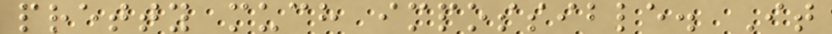pretty much impossible. It
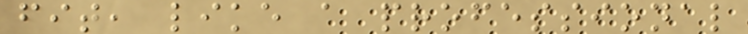fit, like a professional
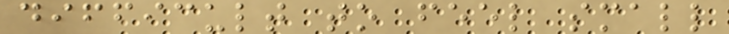difficult to feel small
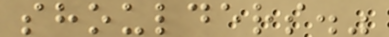shoulders."
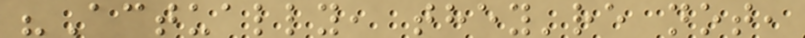"Actually, they're not,
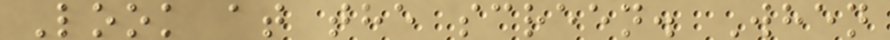Look at the screen. When
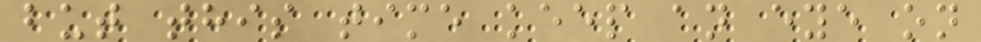but this time keep an eye on
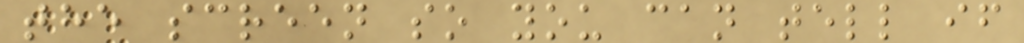the screen so you can tell if
